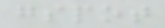gspot
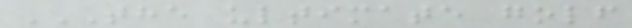THE ULTIMATE GOLF
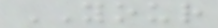YOUR
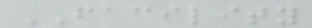FACILITY
